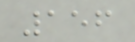156
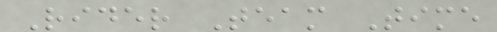Rider Team Time
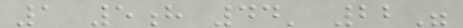1 5h 44' 22"
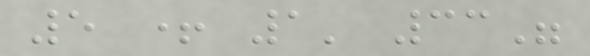5 + 1' 33"
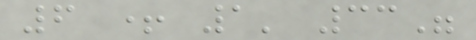6 + 1' 33"
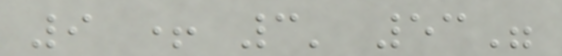9 + 3' 53"
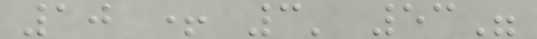10 + 3' 53"
